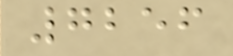7256
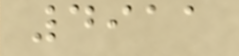4911
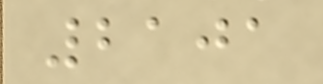2101
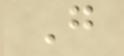G
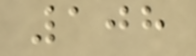108
